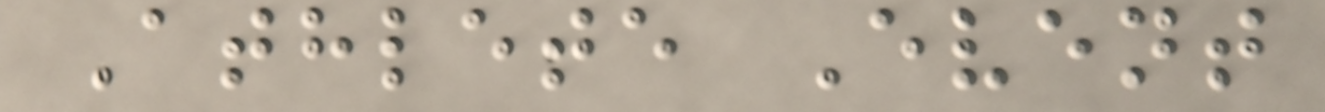Athlete Event
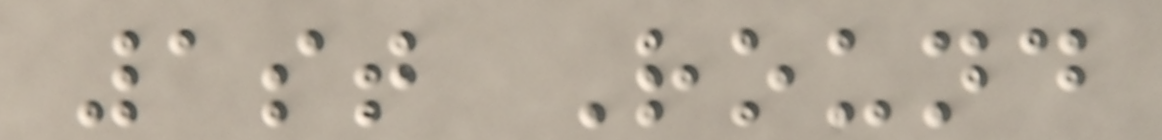1st Round
